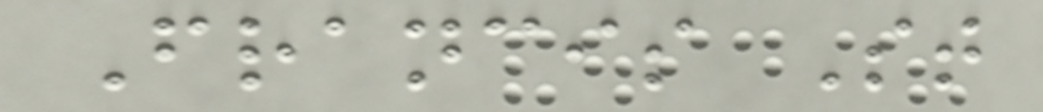Francis St
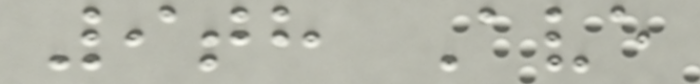9th Ave
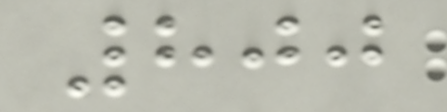800
